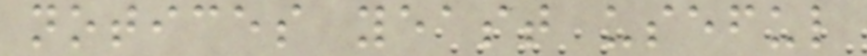notices yeast useful
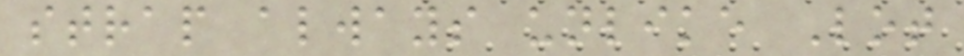strap always unlike Lot
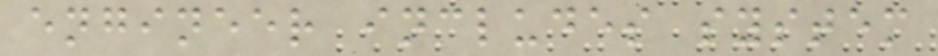engineer includes system
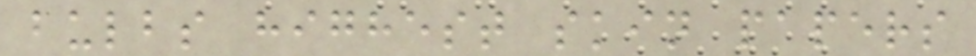bulbs highest skin papers
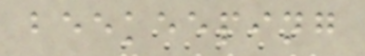beekeeping
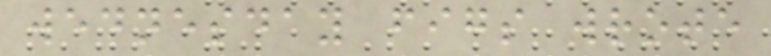wednesday figs wrote
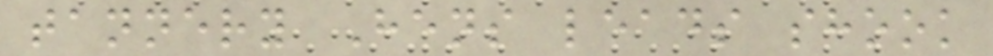tannery Hens leads shook
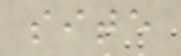site
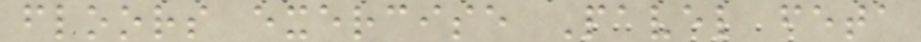floors exercise Pavel feta
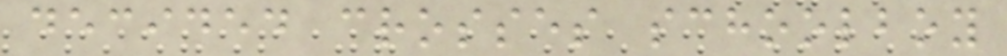decided crosses schoolboy
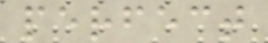perfect
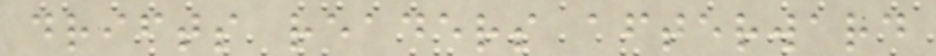drifts readers afterward
